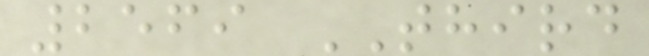2569 THIRD
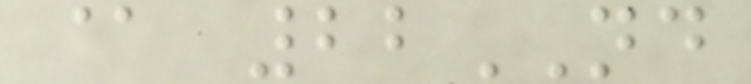@ 22ND
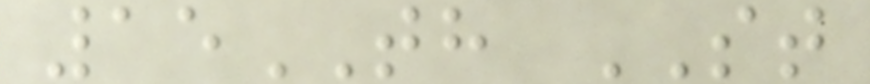15TH ST
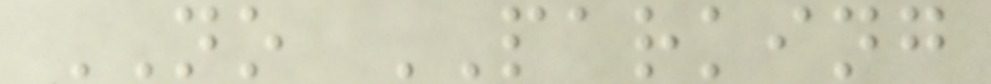NO PARKING
